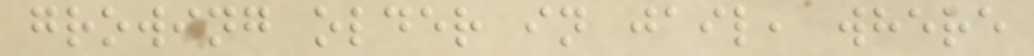growing older in jail, where
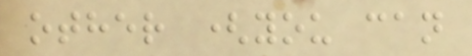other (you can
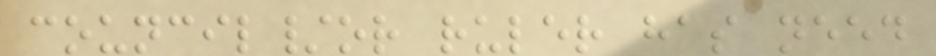council/or ruler has need
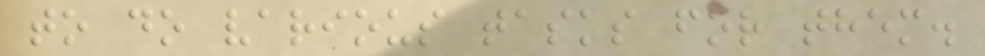to do various tasks for them.
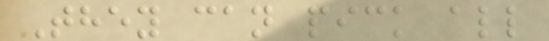They can pick all
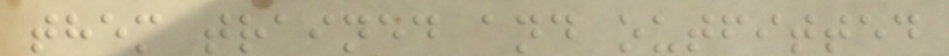them trained and outfitted
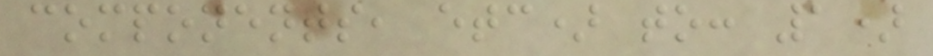components, etc) to: 1)
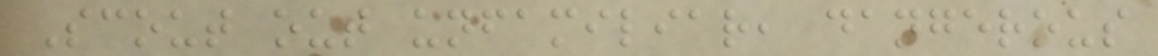Scout out unfamiliar, dangerous
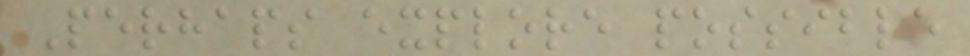Perhaps explore possible
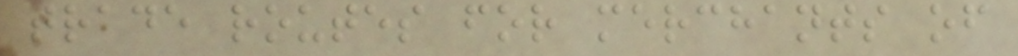trade routes for merchants of
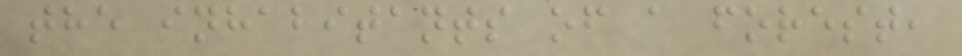the inhabitants of a forest,
